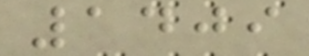1409
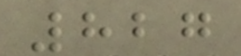827
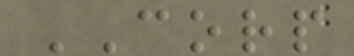CORP
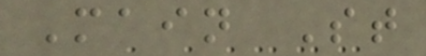Main St
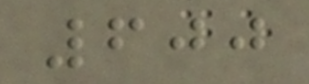600
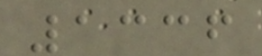1336
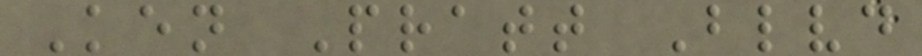Ken Pratt Blvd
